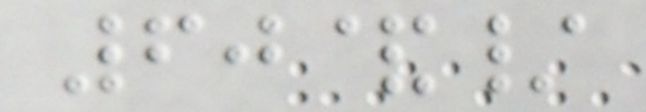60&/
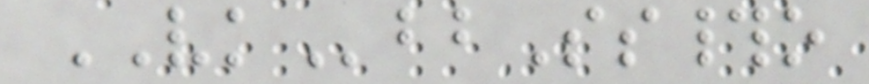VKbbSs#o
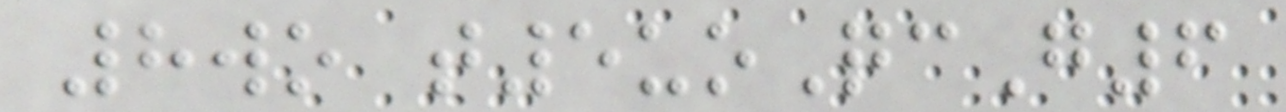8wo t5uoQcG6
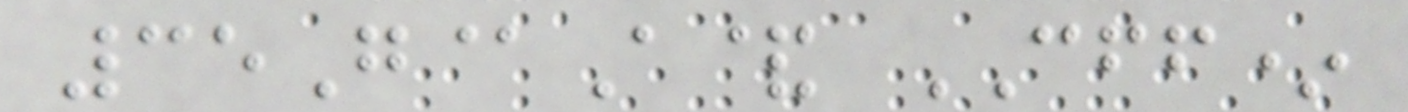35G@A& CFF*
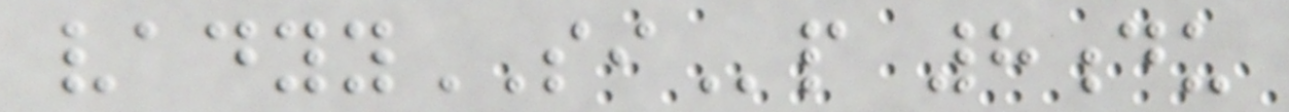vadyySIp 8du
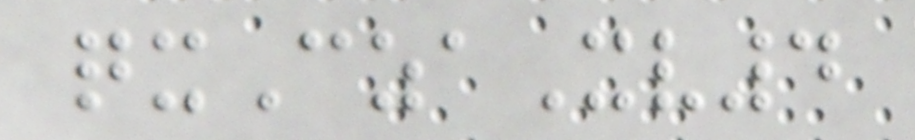qxCzaXv4
